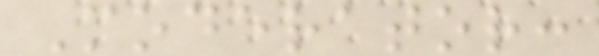Moderator:
